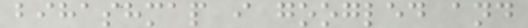bihashmap i googled and
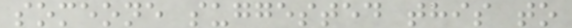someone suggested this to
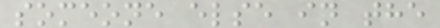someone else in the
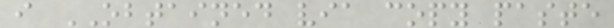i OBTAINED via copy paste
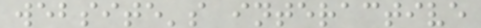website's interactive
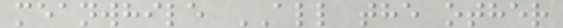meanwhile ALL the other
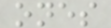ones
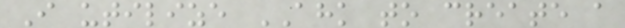I utilize AHK to create a
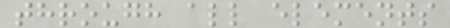through all elements
